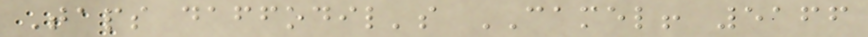Taps daffodil's CAMEL! 5166
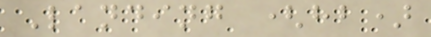Landing (hb)
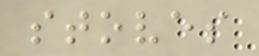stoves
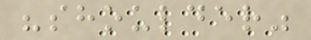"shoulder"
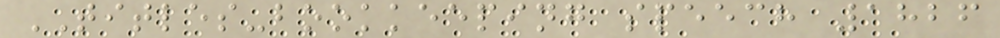TITLES-bookkeeping speech 1826
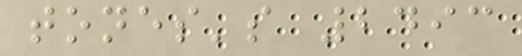tones's 2493
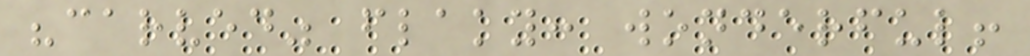"carved" flaky: wonderful!
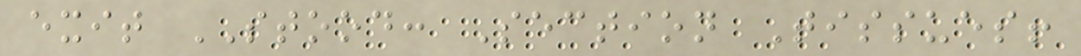exit STOOD: Section Tissues!
